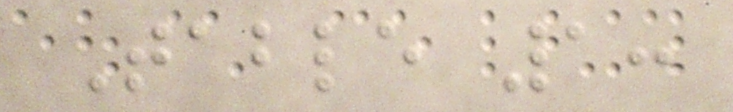Table 1:
